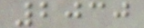2030
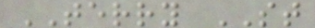TERRY ST
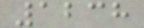1238
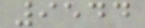9544
